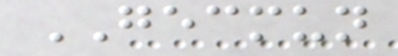GECMUN
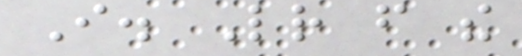I. Letter from the
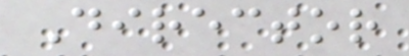Director
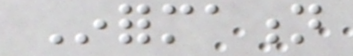Information
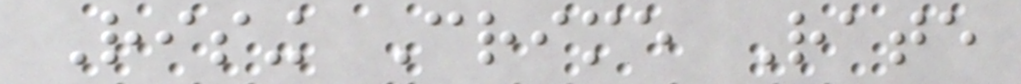Rising Crime Rate
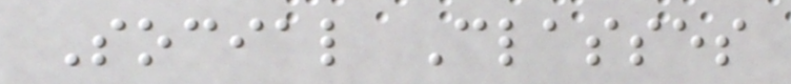Social Classes
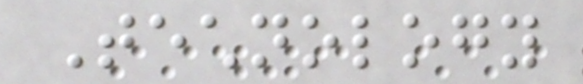Technology
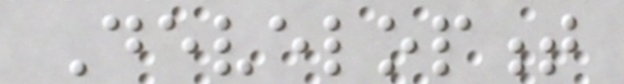Development
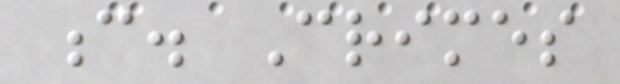c. Crimes
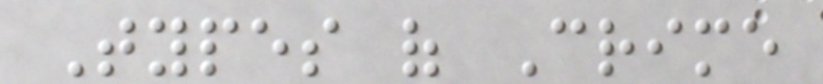Types of Crime
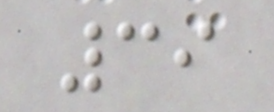39
